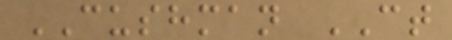CUSHMAN CT
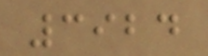3924
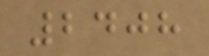2408
